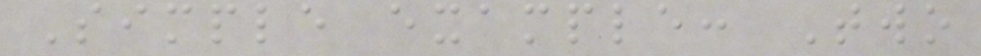Simple example: Two
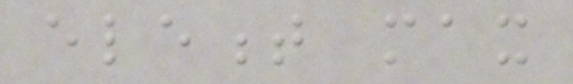element max
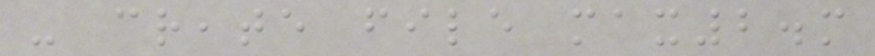- create file max2.m
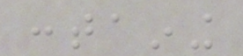containing
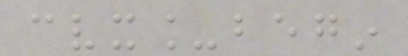cvx_begin
